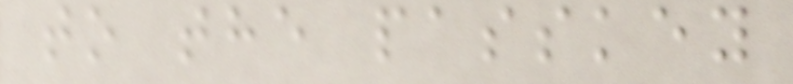to the passkey
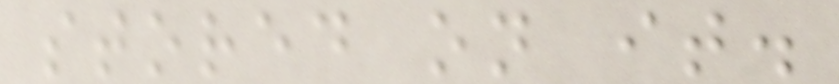stored on it.
